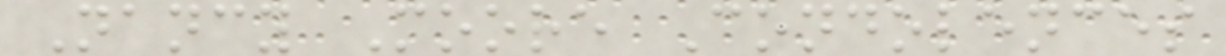Nancy Moore Condolences
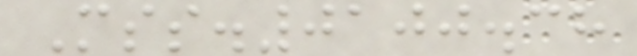Mss.0100.38
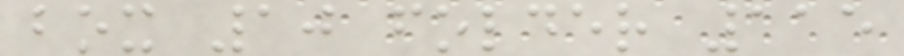box 10 folder 115
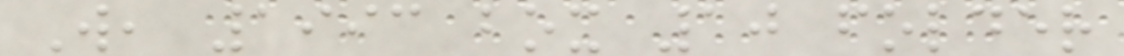W, 1993 box 10 folder
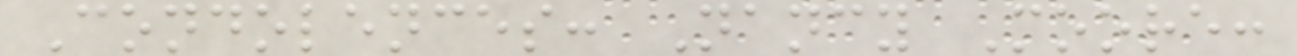Condolences: Nancy Moore:
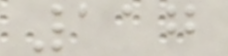117
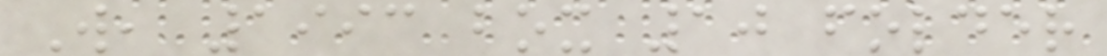W, 1993 box 10 folder
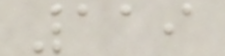119
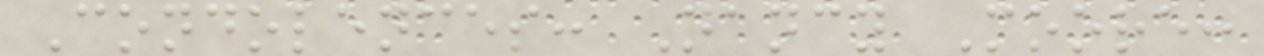Condolences: Nancy Moore:
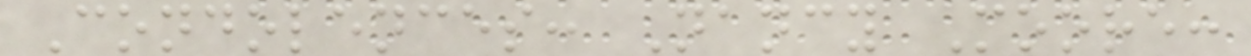Condolences: Nancy Moore:
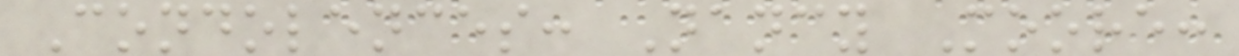Condolences: Nancy Moore:
